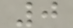0
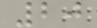20
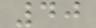40
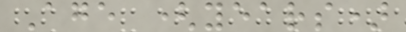Age (years)
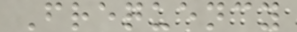Frequency
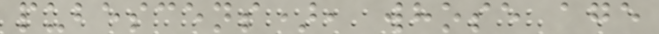pubescens), whose age
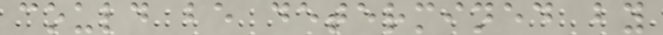could be determined by
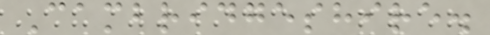Cambridgeshire.
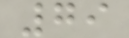79
